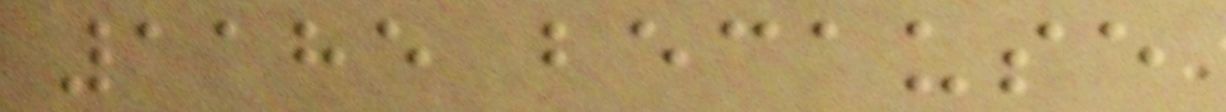1185 because
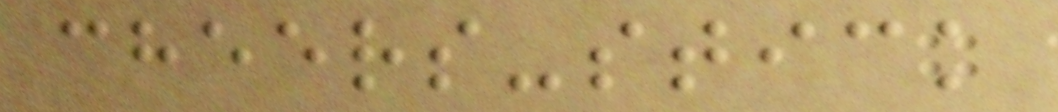cheers-stick
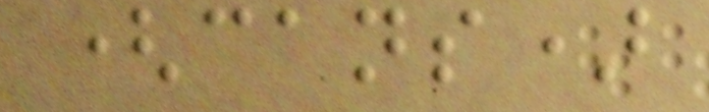(cans)
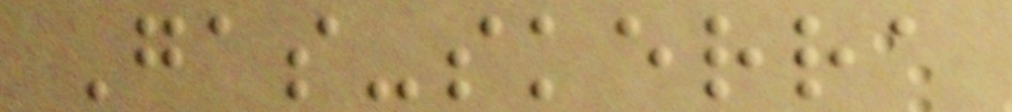Gas-skerra
